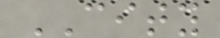CITY
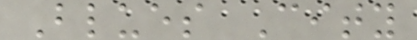Blues City
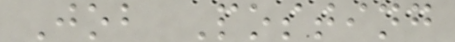Job Posting
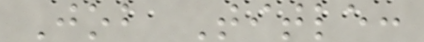Job Title:
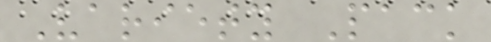Variety Pack
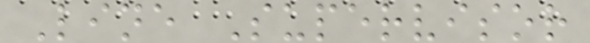Line Supervisor
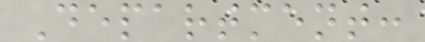Department:
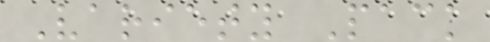Variety Pack
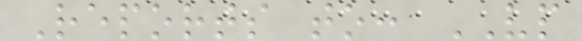Reports to: VP
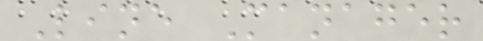Line Manager
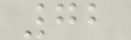72
